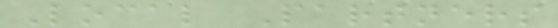Local Partners
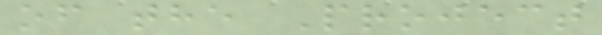of the Project
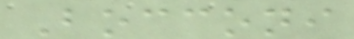Bocconi
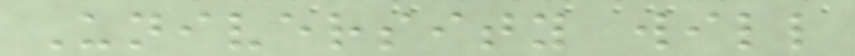University will
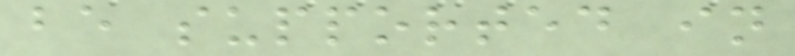be supported in
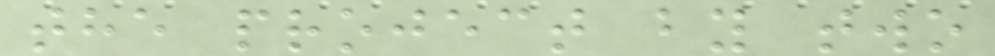the project by two
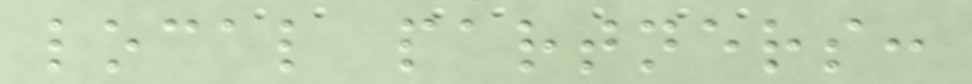local partners:
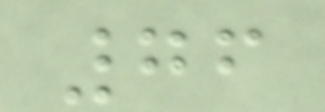76
